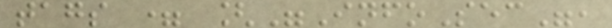tags = ["InfoSec",
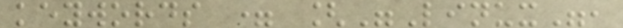keywords = ["Linux",
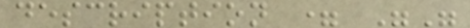description = ""
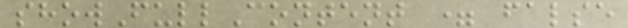showFullContent = false
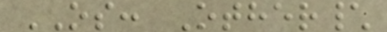OS: Other\
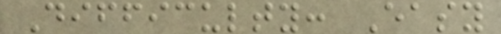Difficulty: Easy
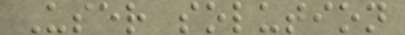User solution
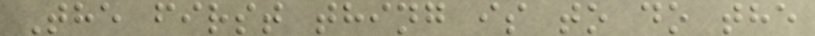The first thing is to do the
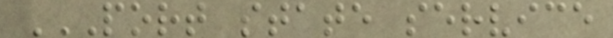PORT STATE SERVICE
